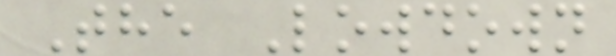The Lowdown
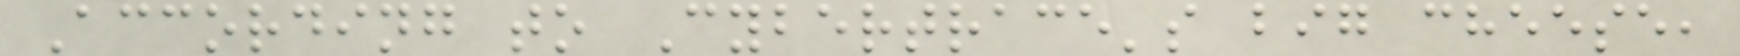According to Cybertrace's big cheese,
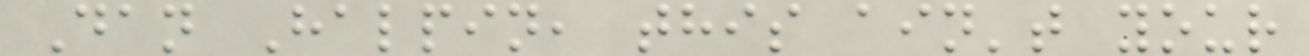Dan Halpin, this ain't your
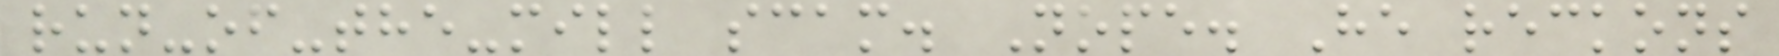run-of-the-mill scam. Nope. He reckons
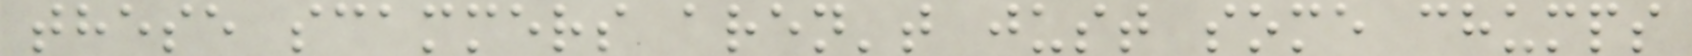these scammers aren't just some chumps
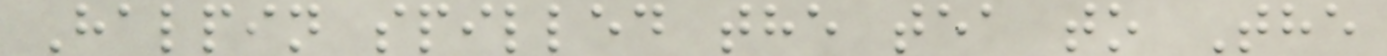Halpin spilled the tea to The
